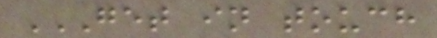GET IN TOUCH
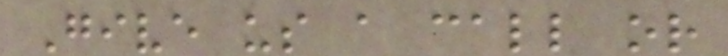Give us a call or
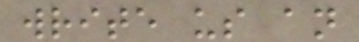write us an
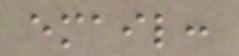email:
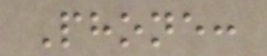Phone:
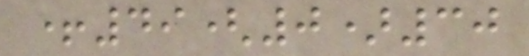+49(0)30
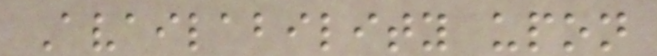Availability upon
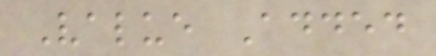Value Added
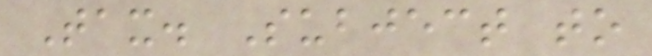Tax. Subject to
